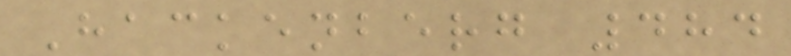Hackenberg 484
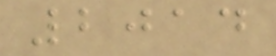2014
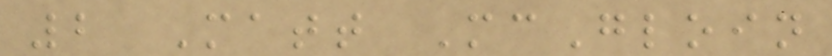2 Matt McGloin
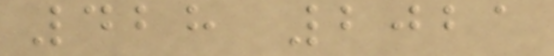428 2021
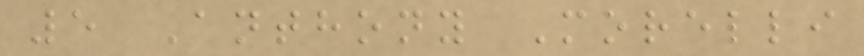5 Anthony Morelli
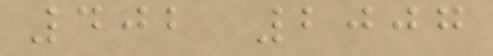402 2007
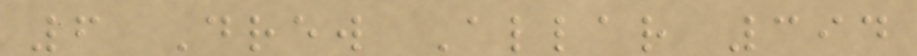6 Drew Allar 394
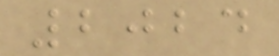2024
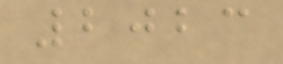2023
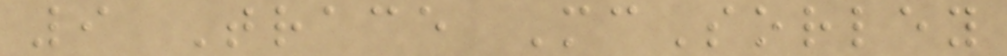9 Trace McSorley
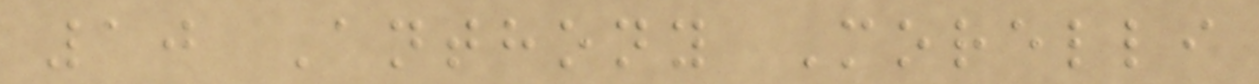10 Anthony Morelli
